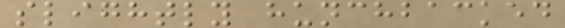slightly hunchbacked
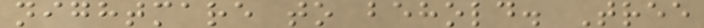nightmare to behold. Tree
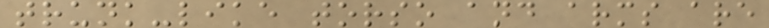trunk-like torso and arms are
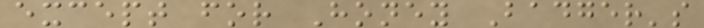except for Honey Badger's
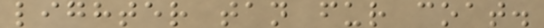lighter tan fur coat.
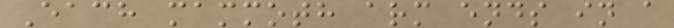Each mammoth arm ends in a
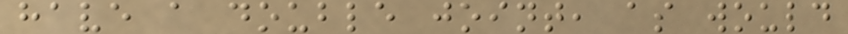have a double joint, as would
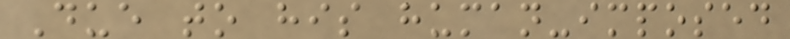Due to his human-imposed
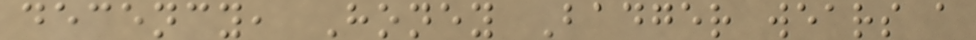decency, Honey Badger wears a
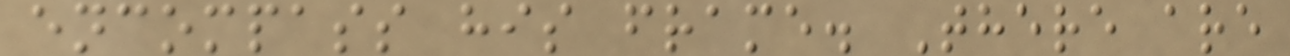encompass his frame. There are
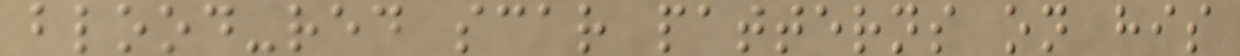blood-red scar patterns on his
